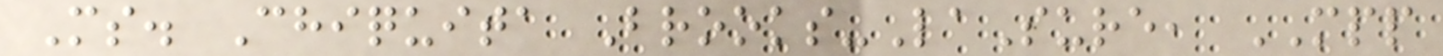Ms. Chiquita Brooks-LaSure, MPP
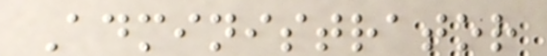Administrator
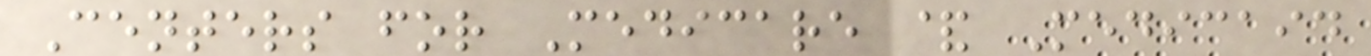Centers for Medicare & Medicaid
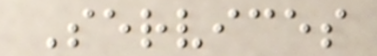Services
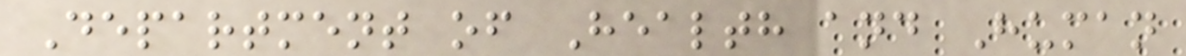Department of Health and Human
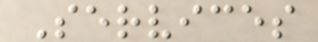Services
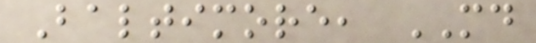Baltimore, MD
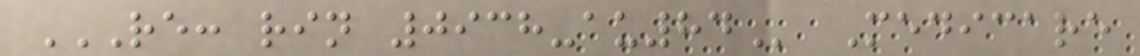RE: RIN 0938-AU84 Medicare
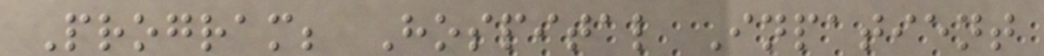Program; Hospital Inpatient
